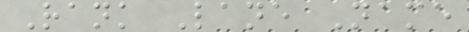Rank Lane Name
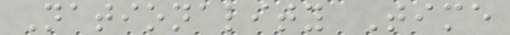Nationality Time
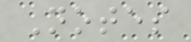Notes
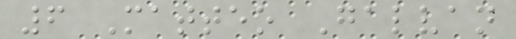6 Matteo Galvan
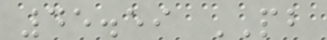45.59 PB
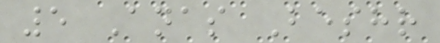5 Anas Beshr
